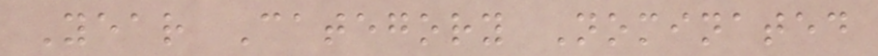Year Category Nominated
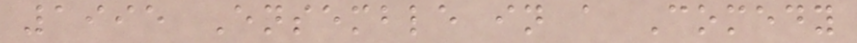1995 Ensemble in a Comedy
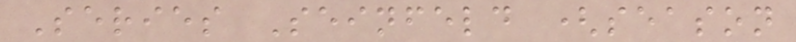Series Seinfeld (season
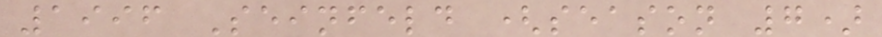1996 Seinfeld (season 7)
